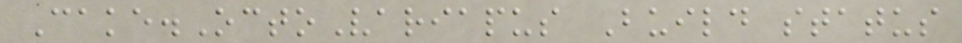Cake.OctoVariapus Build status
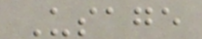Usage
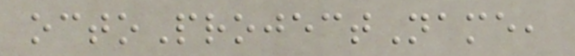octoProjectName,
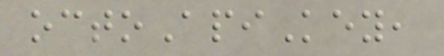octoApiKey,
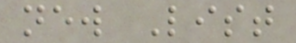new List
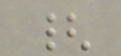{
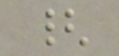{
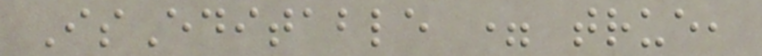IsEditable = true,
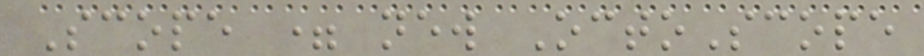Scope = new OctoScope
